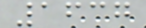1637
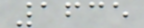1635
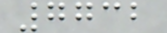7732
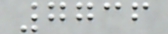7736
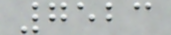7523
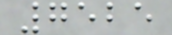7525
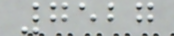7527
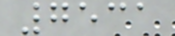7531
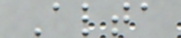Alta
